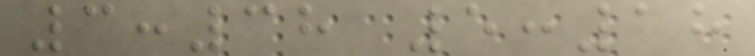3:38 5:18
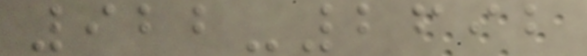922-2692
